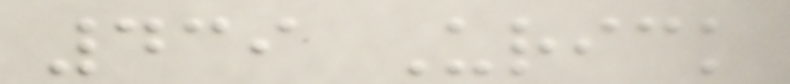439 Urick
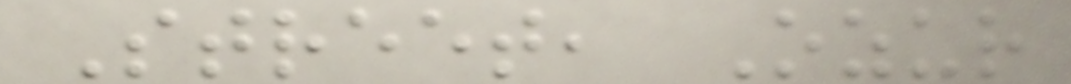Street, Ozur
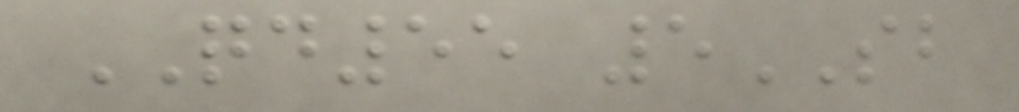QD55 5SB
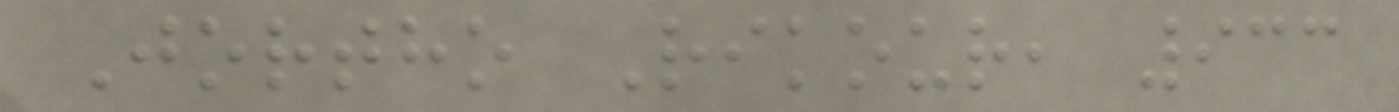Jortho Rikour, 933
